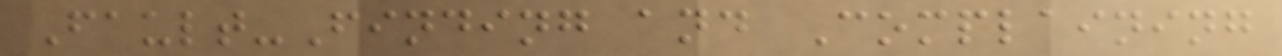Fault-Finding and Complaining
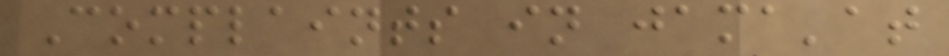Complaints in jama'at
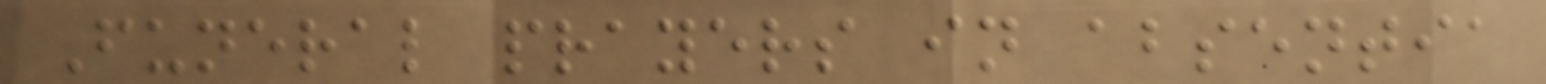Funeral prayers in absentia
